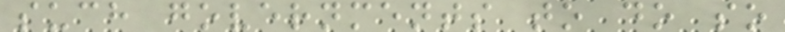such governments to do so
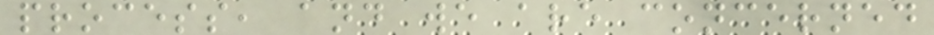process, and we are concerned
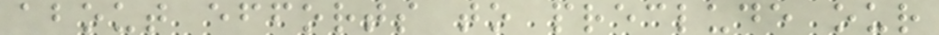about efforts to preclude our
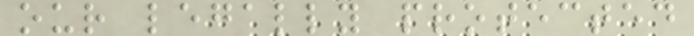our legally protected
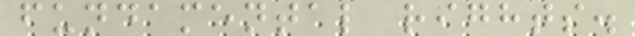fundamental rights.
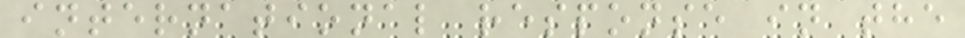international response in the
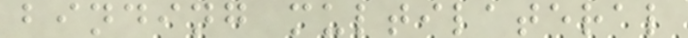binding multilateral
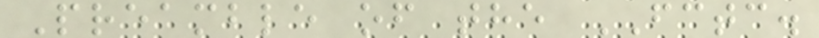Preamble of the FCTC.
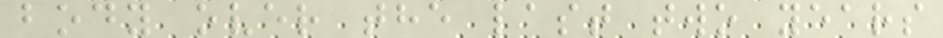body over the last two years
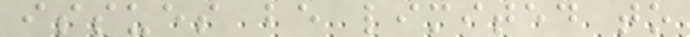issues be limited to
